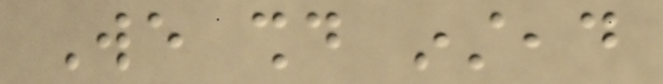We should instead
